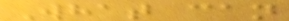What can
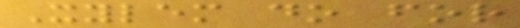Xylem do for
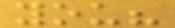you?
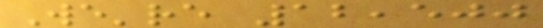We're 12,500
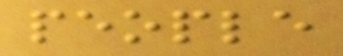people
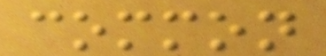common
